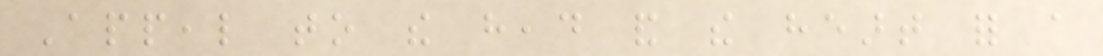Appeal to the head and the heart for a
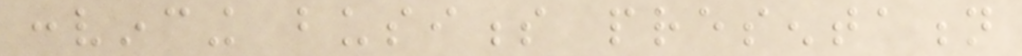convincing business presentation
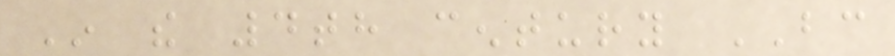In the 4th century BC
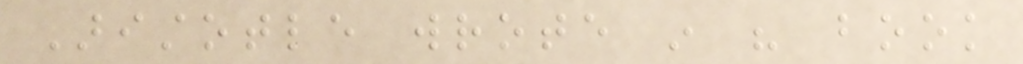Aristotle wrote in his book
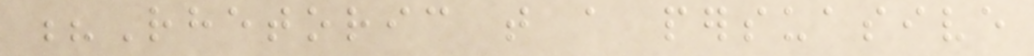?Rhetoric that a persuasive
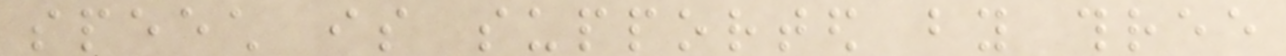speech is supported by three
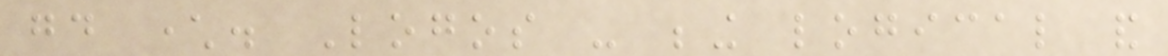good character. Logos - being logical and
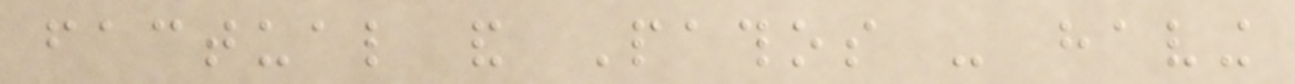factual and Pathos - having
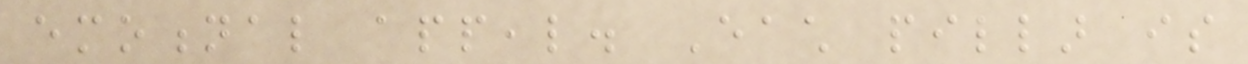emotional appeal. Each pillar is
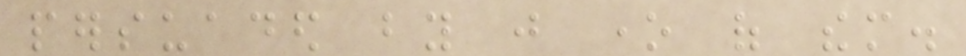persuaded by just one of them.
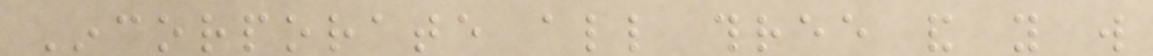Incorporate all three and you will
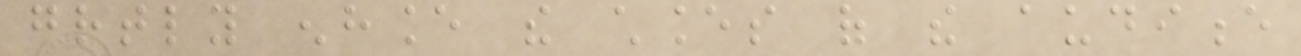greatly enhance the chances of the audience
